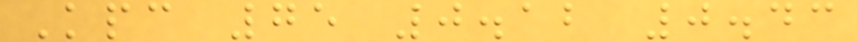Kpc 75 0.12 0.43
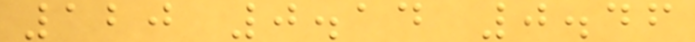120 0.14 0.46
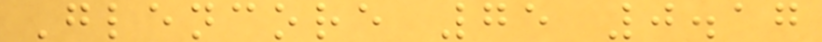Glencore 75 0.17
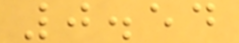0.54
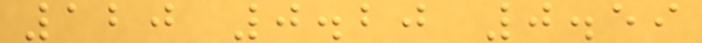120 0.20 0.59
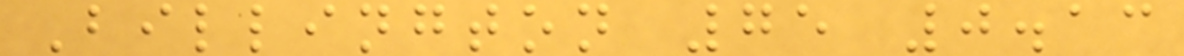Billington 75 0.13
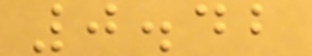0.42
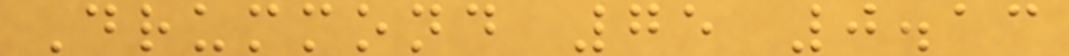Drummond 75 0.13
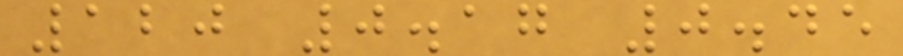120 0.17 0.45
